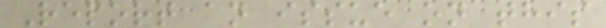Report an issue on this
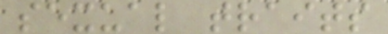sexual traits
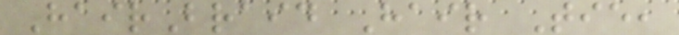HairBraid Hair Tie,
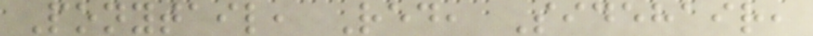Ponytail, Red, Sidehair,
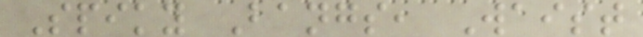Spiky Bangs, Waist
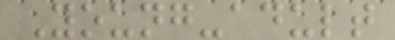Young-adult
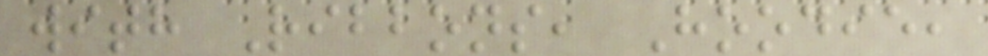with Ribbons, Hoodie,
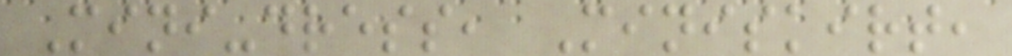Mini-dress, Miniskirt,
